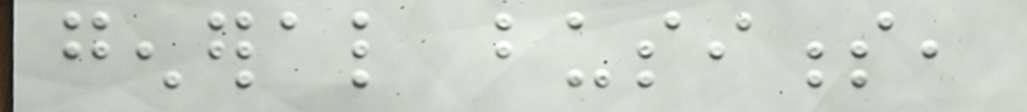general business,
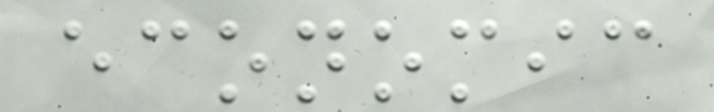economic
